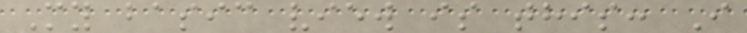My basic view is this: I
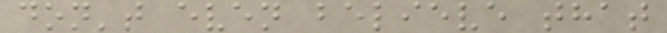don't even believe that
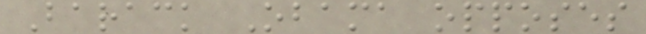Barack Obama opposes
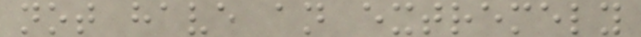not have an extremely
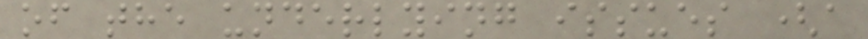of the underlying issues (a
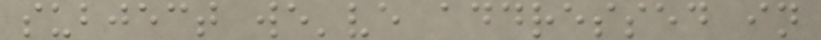subject we've addressed in
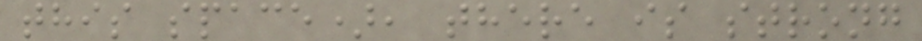this space), there is strong
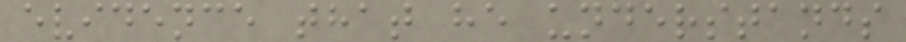evidence that he understands
